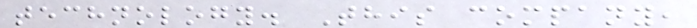technology. This company,
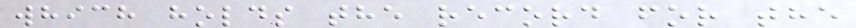which holds the record for the
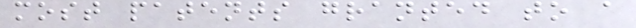most patents granted to a
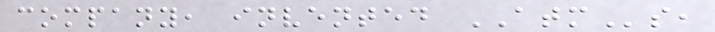company, invented ATMs,
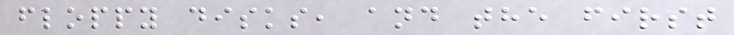floppy disks, and the first
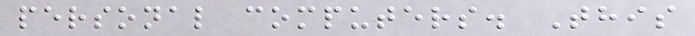personal computers. This
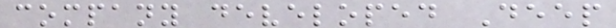company developed Deep
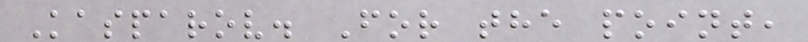Kasparov. For the point,
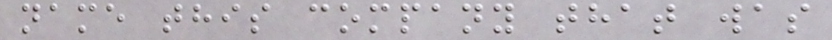name this company that was
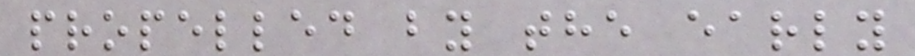propelled by the early
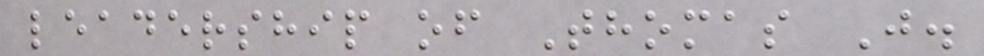leadership of Thomas J.
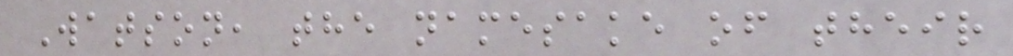Watson, the namesake of their
